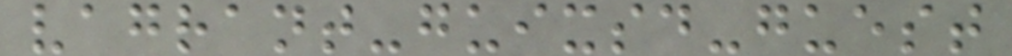vagrant-guixsd-guest
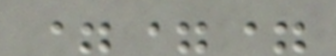===
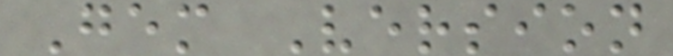Gem Version
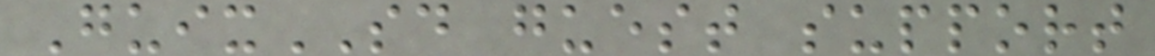GuixSD guest support
